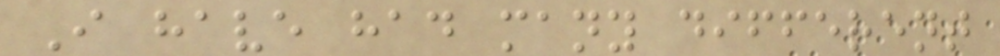I have had many different
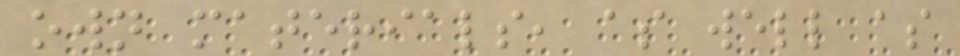own materials, as well as
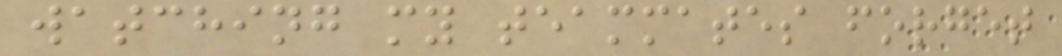watching my teammates forget
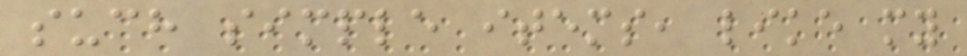such simple items, like my
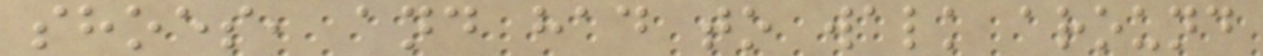shoes, and had to walk around
